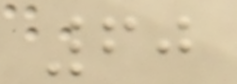60
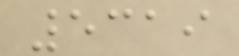5319
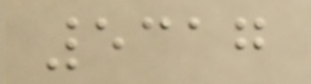5317
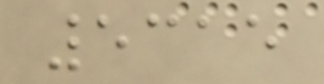5315
